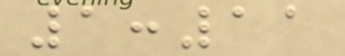1:11
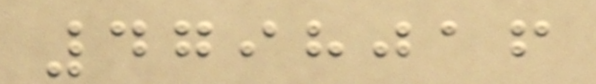4798016
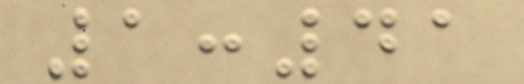1:41
